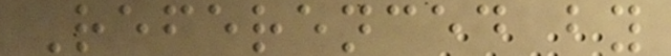Referenced by
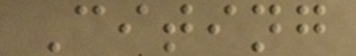Citing
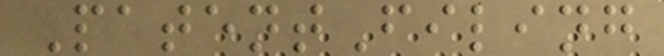PatentFiling
